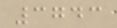3743
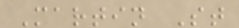Martin St
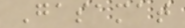Gasamat
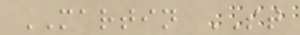MARTIN ST
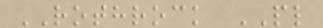ROTHROCK PL
